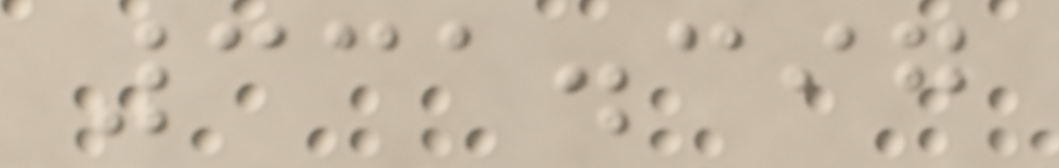331.397
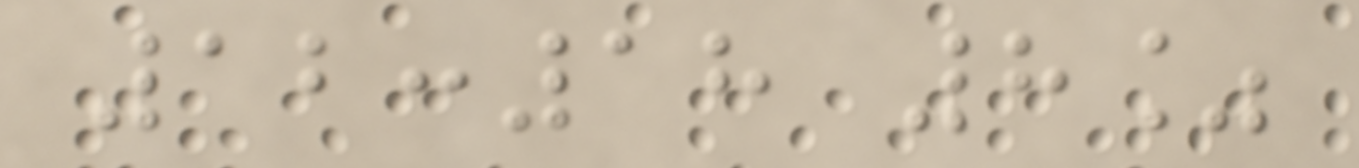12:18 8%
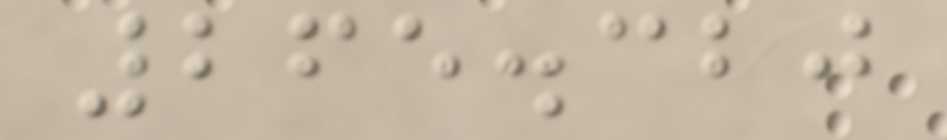265.320
